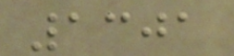1301
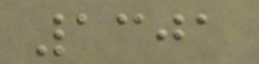1301
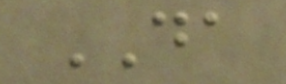DA
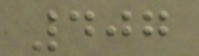407
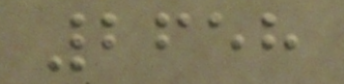2658
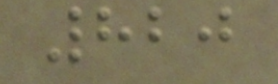820
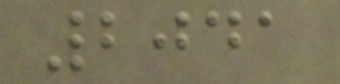2041
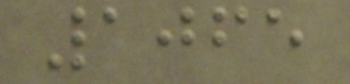1065
